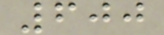600
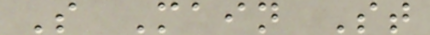S Main St
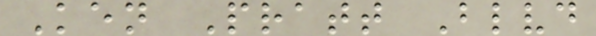Ken Pratt Blvd
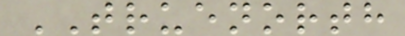TRUENORTH
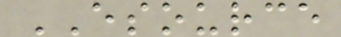ESOURCE
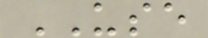USE
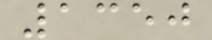1350
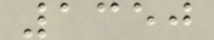1350
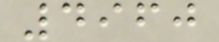4960
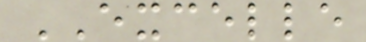EXCELLE
